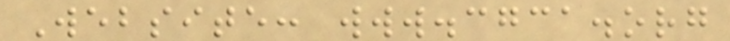Website: www.cgca.org
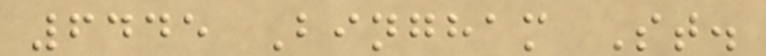6445 Bingham St.
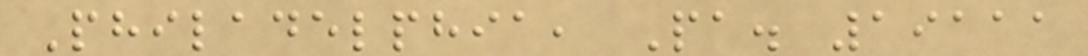Philadelphia, Pa. 19111
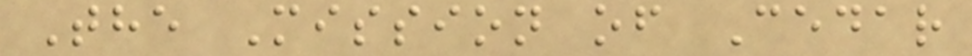The Mission of Cedar
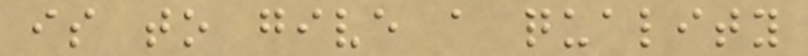is to give a quality
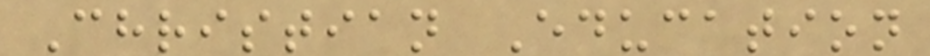Christian Education
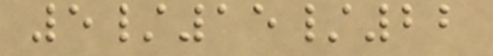5/15/22
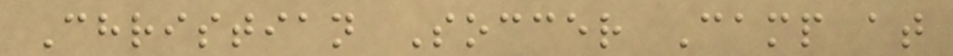Christian Soccer Camp at
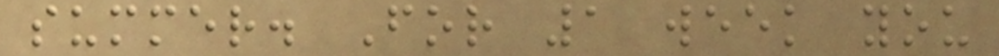summer. For 1 week you
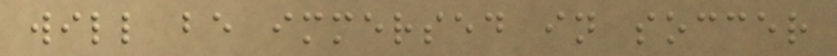will be immersed in soccer
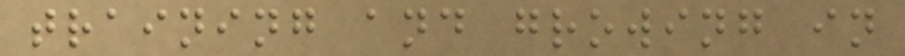training and growing in
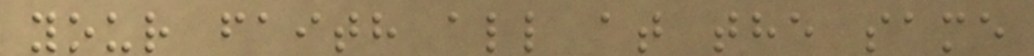your faith all at the same
